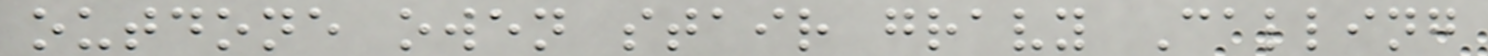outdone owen stair gravy Calling
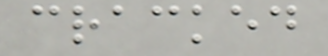cracked
